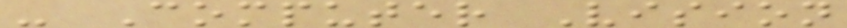- Computer Vision
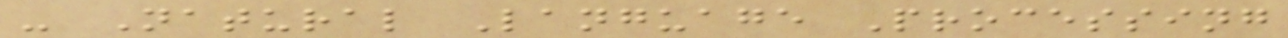- Natural Language Processing
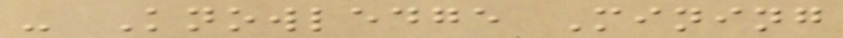- Knowledge Mining
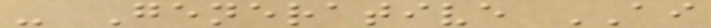- Generative AI
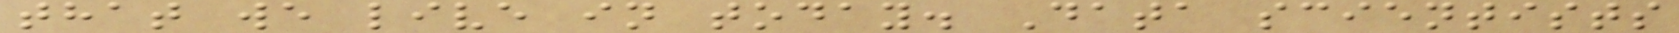that we live in today. Data scientists
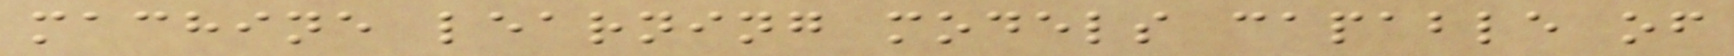machine learning models capable of
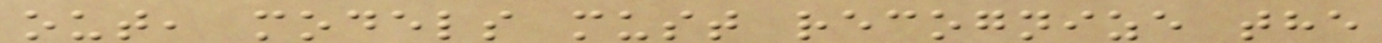out, models must recognize the
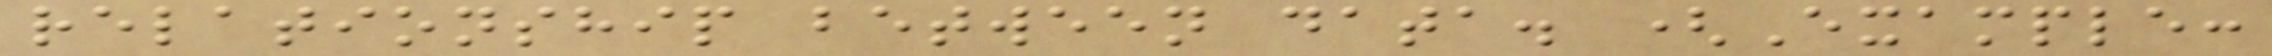relationship between data. (Example:
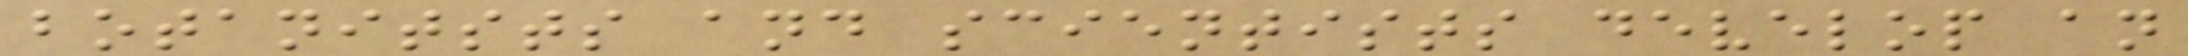botanitsts and scientists develop an
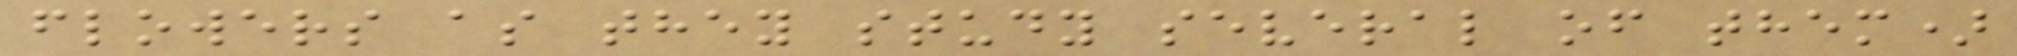flowers as they study several of them)
